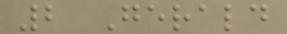2 Gerald
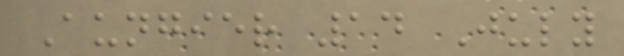Aungier 14 July
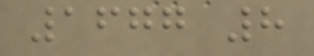1677 8
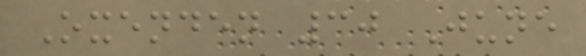Oxenden 30 June
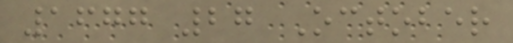1677 27 October
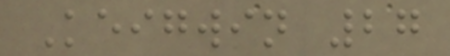Keigwin 27
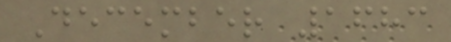December 1683
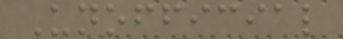Unofficial
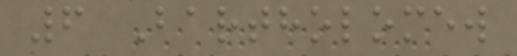6 Bartholomew
